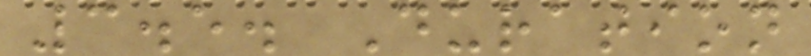3.5. Duration
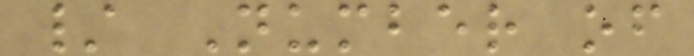/ Number of
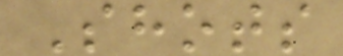Shots
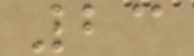23
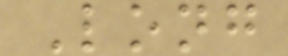Long
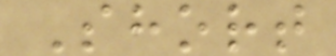Short
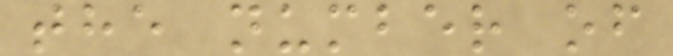the number of
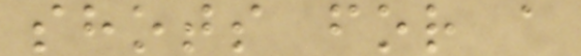shots for a
